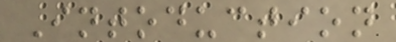Intoduction
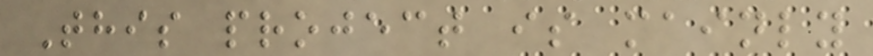This project is mainly
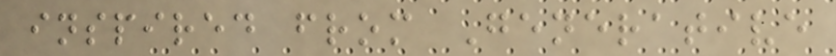inspired from Generative
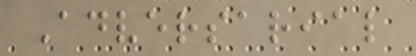Adversarial
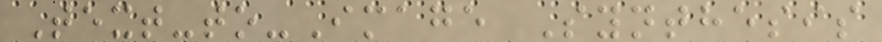Text-to-Image Synthesis
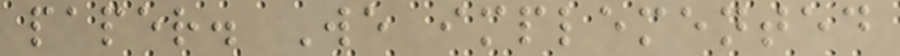paper. We implemented
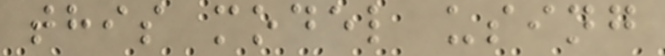this model using
